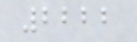2222
